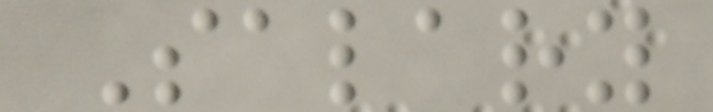Salary
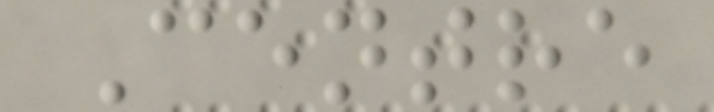Centre
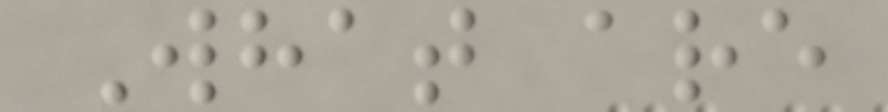What are
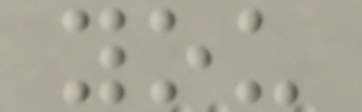you
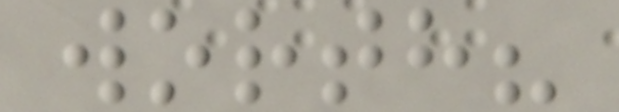worth?
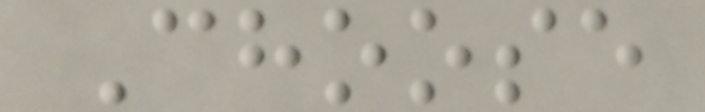Choose
